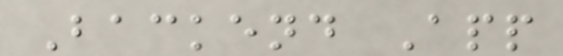Backend App
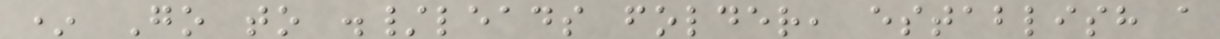* Go to ./leads folder, establish a
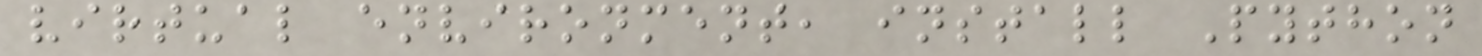virtual environment, install Python
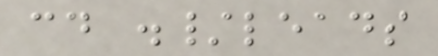cd ./leads
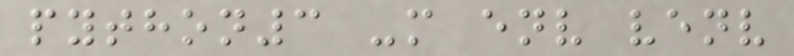python3 -m env venv
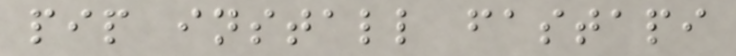pip install fastapi
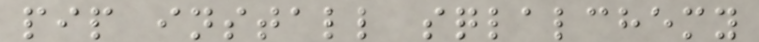pip install sqlalchemy
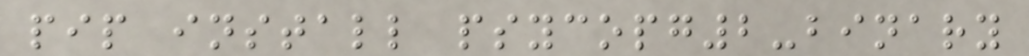pip install psycopg2-binary
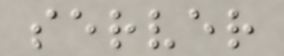server
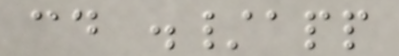cd ./app
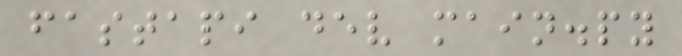fastapi dev main.py
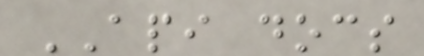API docs
